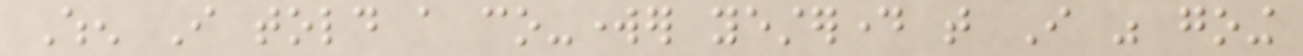When I told a co-worker yesterday that I was going
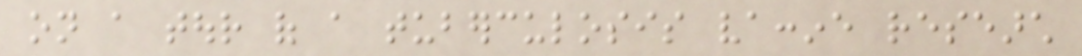on a tour of a tuberculosis vaccine research
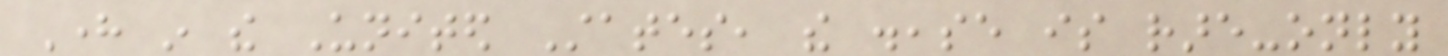Here in the United States, the disease is rare-only
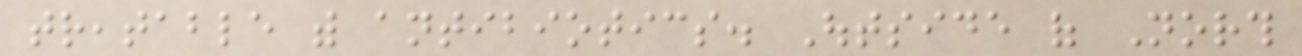treatable with antibiotics. Outside of North
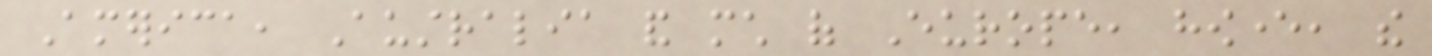America, Australia and much of Europe, however, the
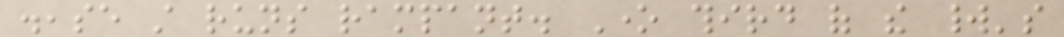disease still runs rampant. One third of the world's
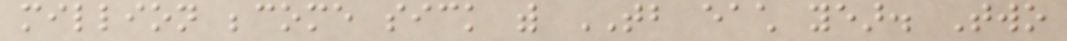million become sick with TB each year. Two
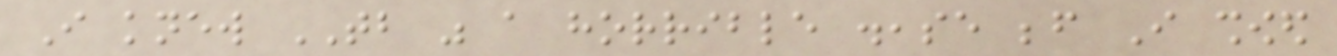I knew TB was a horrible disease before I showed
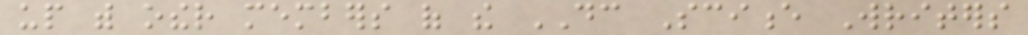up with other members of the DC Science Writers
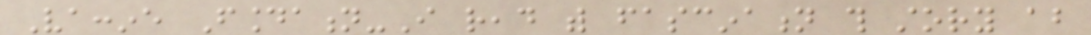Vaccine Foundation-I read with fascination this story about
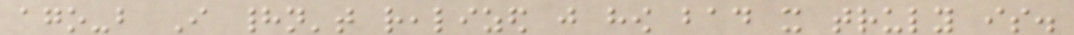ago-but I hadn't realized just how bad it truly is.
